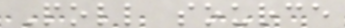Poll source
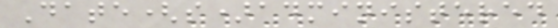Date(s)administered
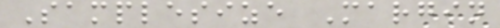Samplesize Margin
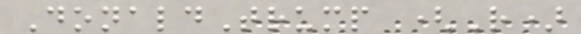DonaldTrump (R)
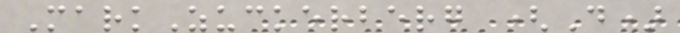MarkZuckerberg (D)
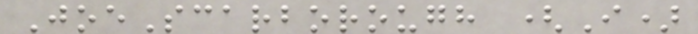JoeScarborough (I)
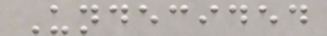Undecided
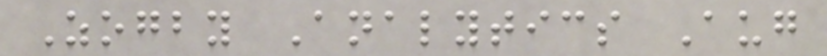Zogby Analytics Aug
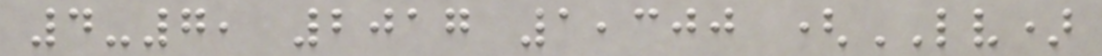4-7, 2017 1,300 (LV)
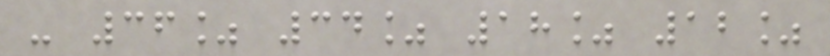- 36% 34% 18% 12%
